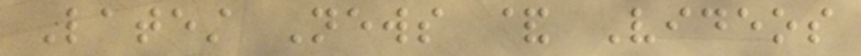Latest News & Videos
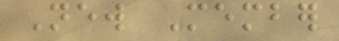New Member
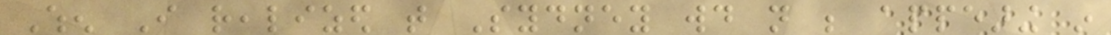When I realized that Sydney would not be appearing in
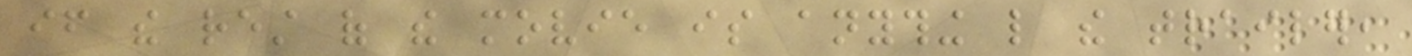if the rest of the movie is anything like the trailer,
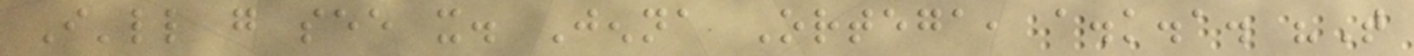I'll go see it. Jenna Ortega, a.k.a. "That
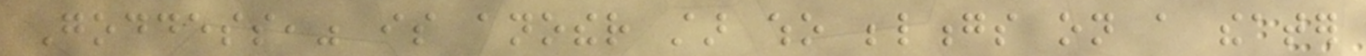Goddess," is another star who belongs on a theater
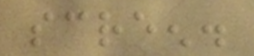screen.
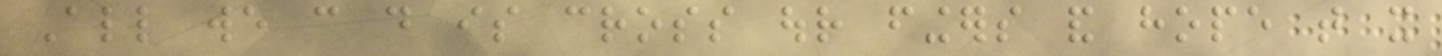All we can do is cross our fingers and hope that it
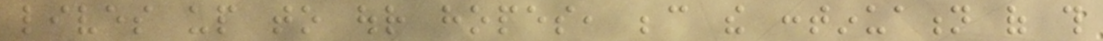lives up to our hopes, because the continuation of this
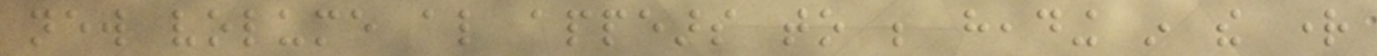new volume also appears to be heading in the right
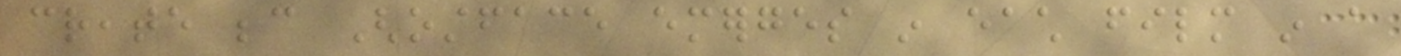create because Ghostface emerges in each film in a
